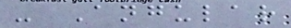- Angular
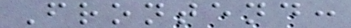Frontend:
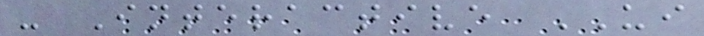- Interactive UI
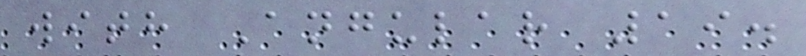with Angular 19.
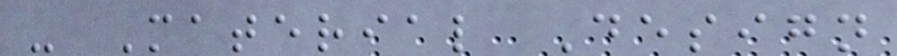- Material Design
